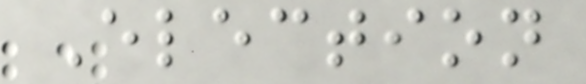Election
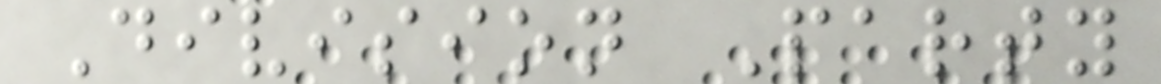Division Party
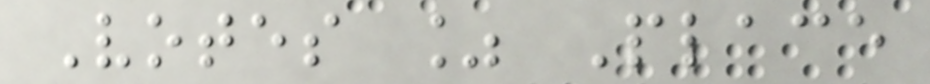Votes % Place
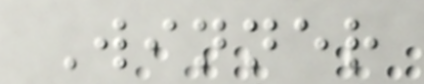Winner
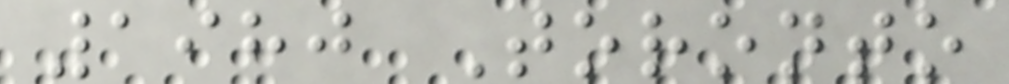1980 Toronto
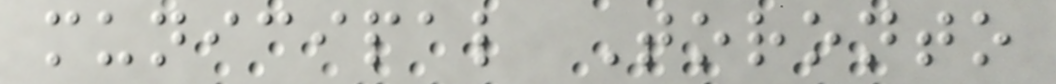municipal Toronto
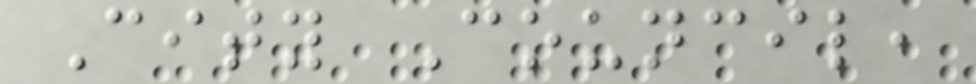City Council,
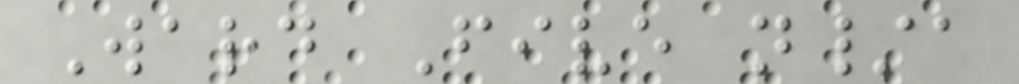Ward Five n/a
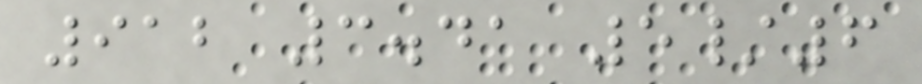912 3.41 5/6
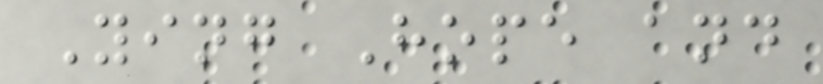Ying Hope and
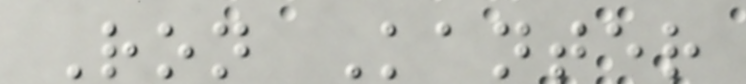Ron Kanter
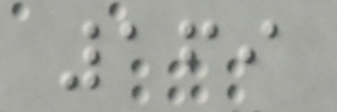169
